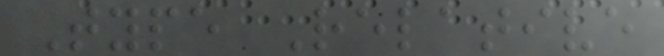Type Relative
